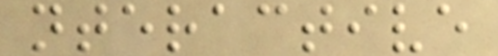nteractive
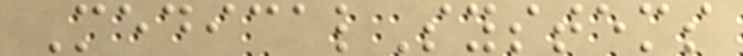MedicalSystems
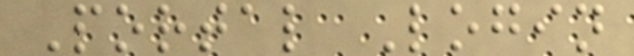Portal Login
